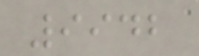9942
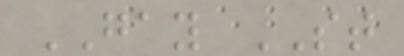GAY ST
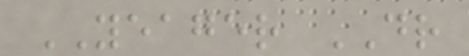YEAGER DR
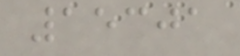15301
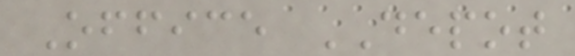Office DEPOT
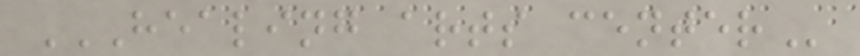HEALING ARTS CENTER
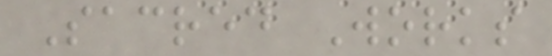Sacred Works
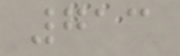713
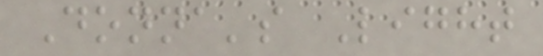Donna's Light
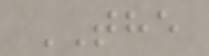THE
